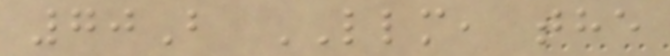70B LLM, the
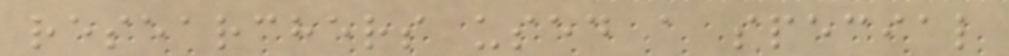researchers used a special
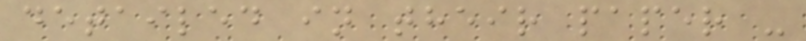detailed in their paper -
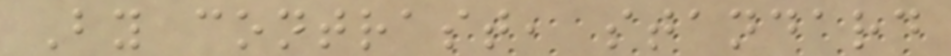By contrast, standard
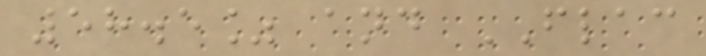58.5% and FLAC
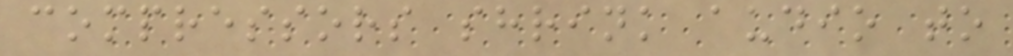compressors shrink audio to
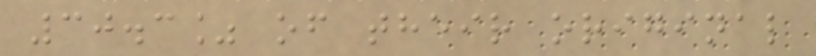30.3% of their original
